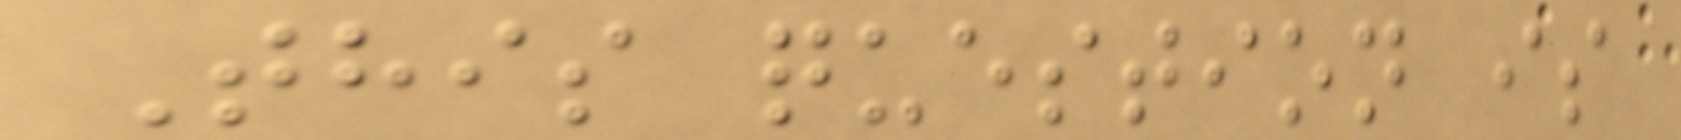This question is
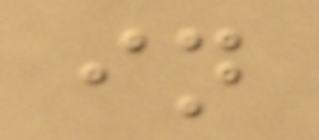in
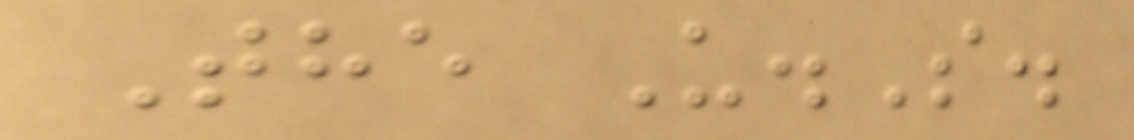The U.S.
